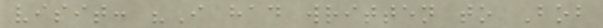visit: "I had written to Bob
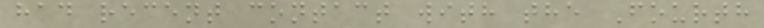had recent contact with the Fourth
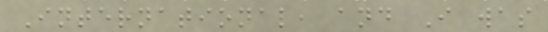International, and I was
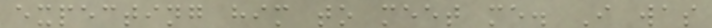expecting him to meet me. I was
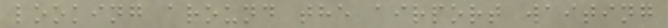looking around the airport waiting
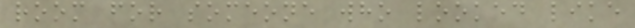room for someone who looked like
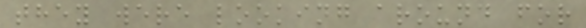they were looking around for
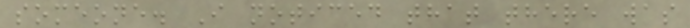someone. I noticed that there was
